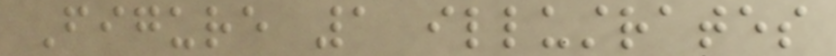Figure 1 illustrates
